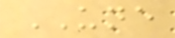UNE
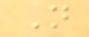N
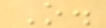O.
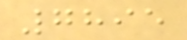7895
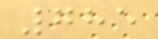785
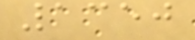1350
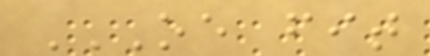OE FIT
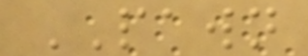PAWN
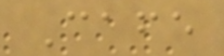Cafe
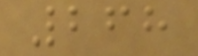268
